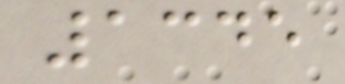1345
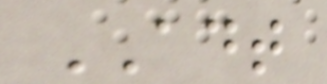ADT
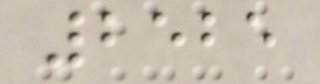2525
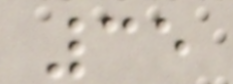35
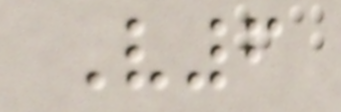V6
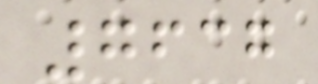7637
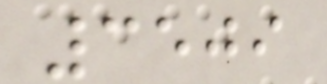3509
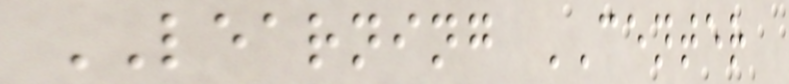LEARNING CENTER
